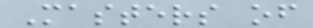Masters of
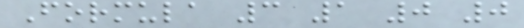Formula 3 1 0 0
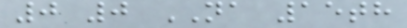0 0 NA 15th
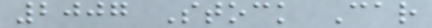2007 Stock Car
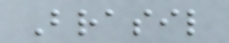Brasil
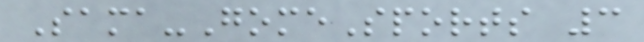Sama-GomeSports 3
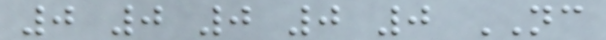0 0 0 0 0 NC
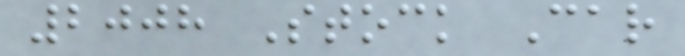2008 Stock Car
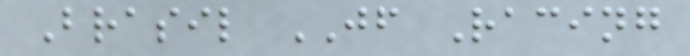Brasil JF Racing
